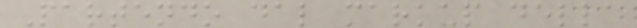Partendo dal markup della
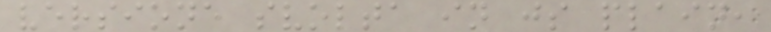versione svolta in js plain,
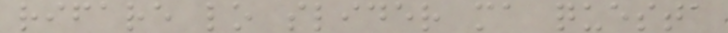rifare lo slider ma questa
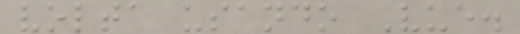volta usando Vue.
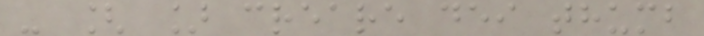- [ ] creare dei thumb
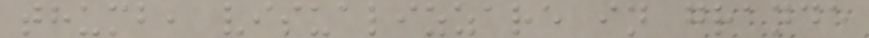thumb, visualizzare in grande
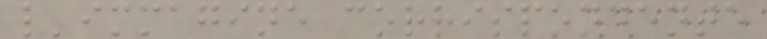l'immagine corrispondente
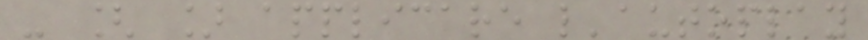- [ ] applicare l'autoplay
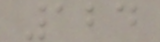124
